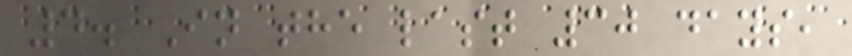4. In the last 30 days,
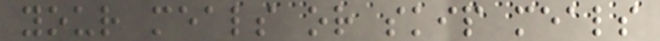your meals or skip meals
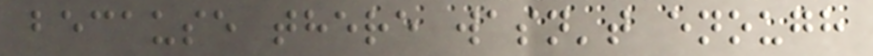because there wasn't enough
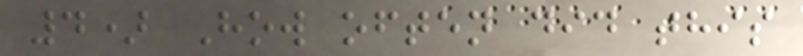4) How often did this
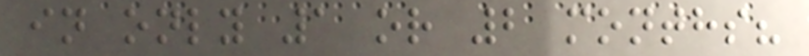in only 1 or 2 months?
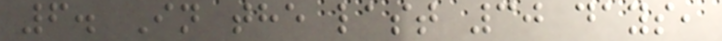6. In the last 30 days,
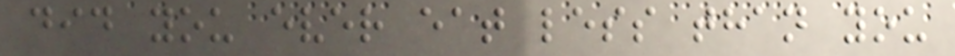did you ever eat less than you
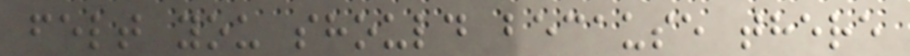felt you should because there
